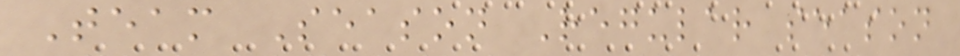Team Season Regular season
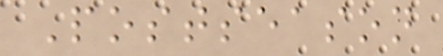Postseason
